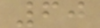60
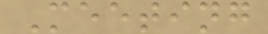Meeting
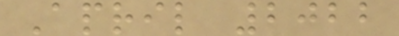April 2022
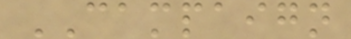CAMPAIGN
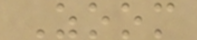Zoom
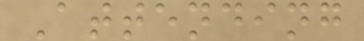Attending
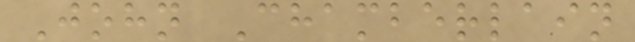John Chamberlain
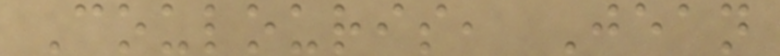Coulouris, Jean
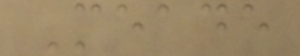Meade
